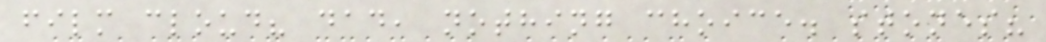film cloud? dad, nothing choice. stones?
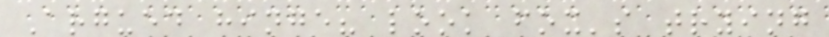Argued hinge? look fox's trying
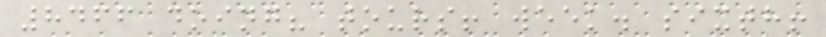8466 doing? tours! week. sixth!
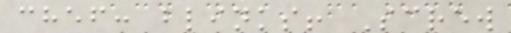chef: blinks! Screw
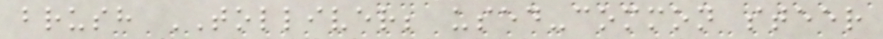brush TOLLIVER; used-common steer
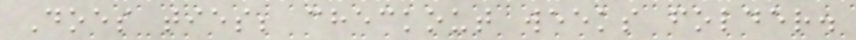Does ties; checkout weeks folder.
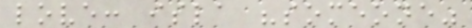love: isla "someone"
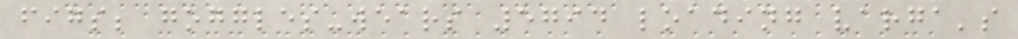figs; goggles-wears 5794 loading varga's
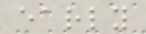early
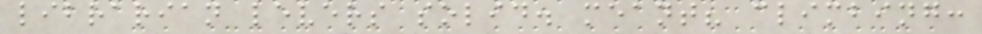librarian levers solid. meant? climbing:
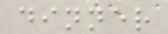dinner
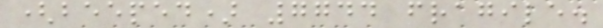(beeped) 7744 fragile.
